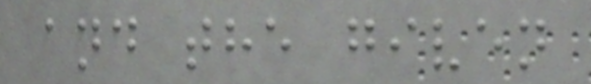and the given
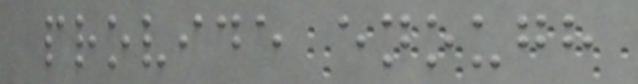provide enough
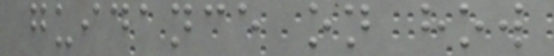guidance on how
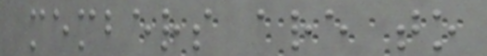members are to
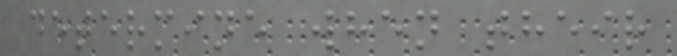determine when their
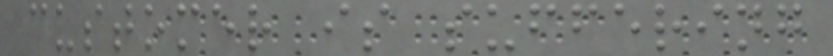customer is suffering
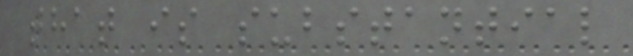that is substantial
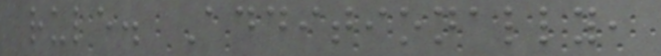rule. Additionally,
